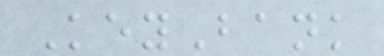KeyBank
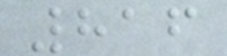816
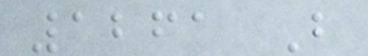1261 B
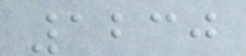1230
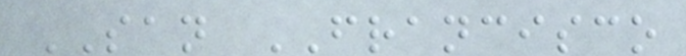SAN FRANCISCO
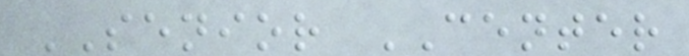SENIOR CENTER
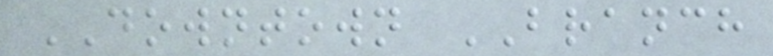DOWNTOWN BRANCH
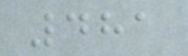481
